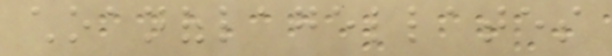choanoflagellates
